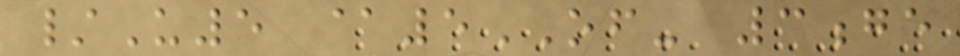/U5 @5OF- 3ge
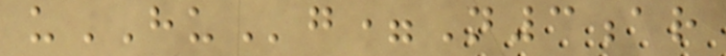uHUg=N3ar
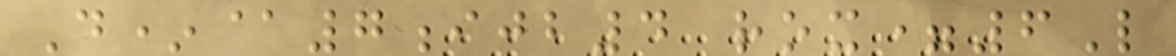D*@7ijb4 rox=6L
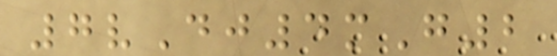7vDj4mG2
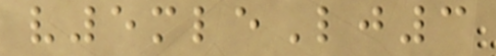v5mleLj3
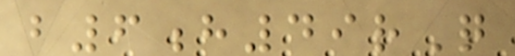b6h49rQ
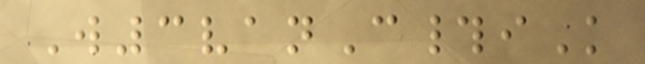W3vanC#iK
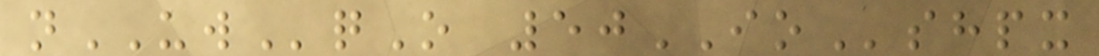nUWqO 50IOshpx
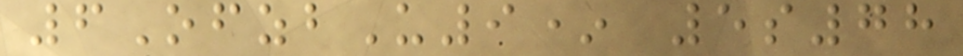6OfzbU9* 5s78
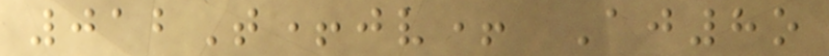012T+jv+ Aj8o
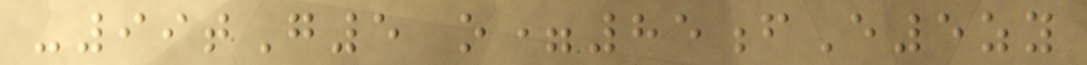-99tG5 o=85fE5zy
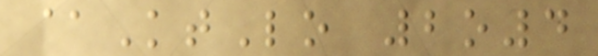@KtLo 2o4
